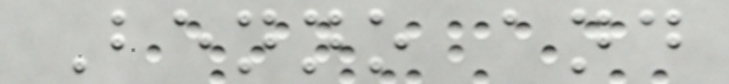Benno and
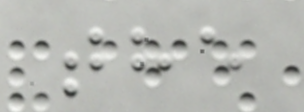the
